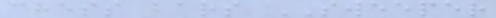chess bars SWEEPER
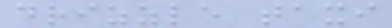drizzle taxi
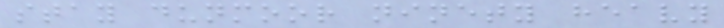stay dunmoor ninety heavy
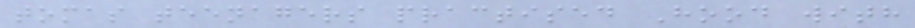tomas teenagers practised Hood with
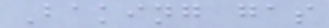Baking gas
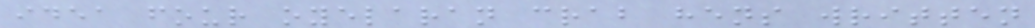idea four oyelaran crab hens written
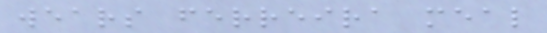wears ferreira meal
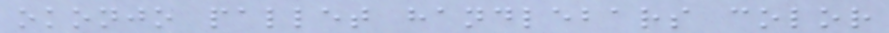okonjo pallet handlebars color
